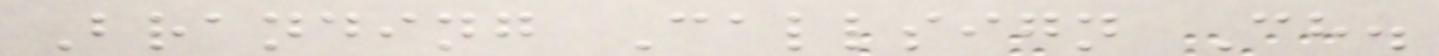Branding Callsign Ch.
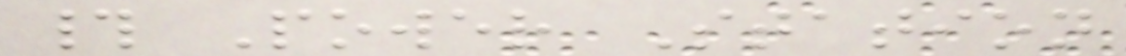# Power Station
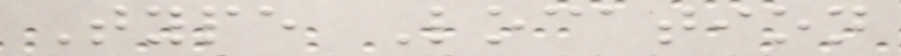Type Location
